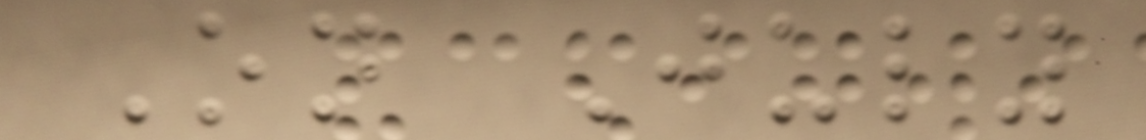On July
